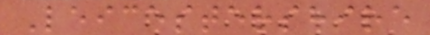Leicestershire
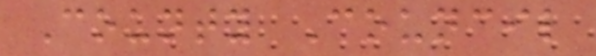County Council
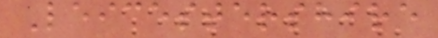Leicestershire
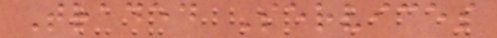Traded Services
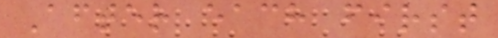After each first
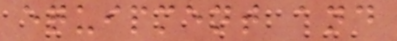equipment and
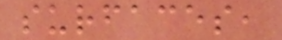surfaces,
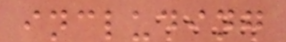including
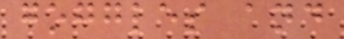goggles and
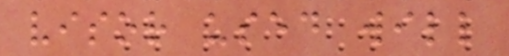visor used will
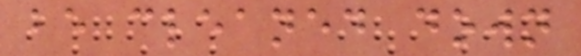be cleaned down
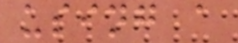using a
